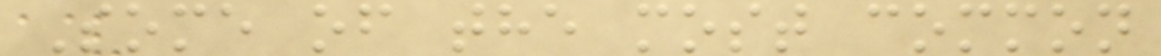Some of the most common
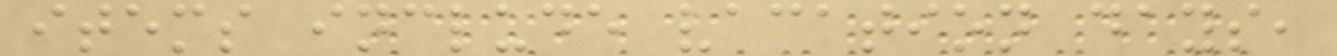items include vacation days,
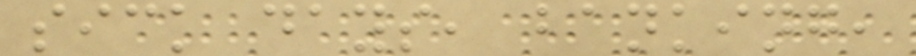sick days, banking,
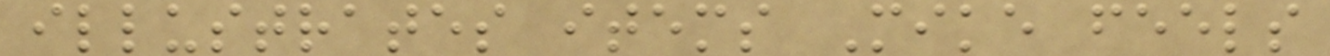illustrates items Mike feels
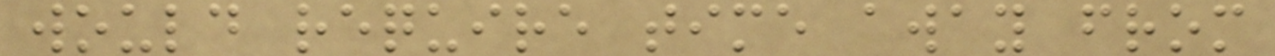would require time away from
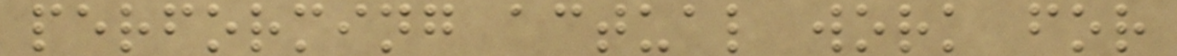performing actual work for
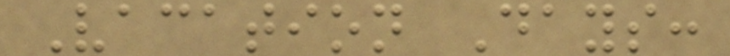Vacation Days:
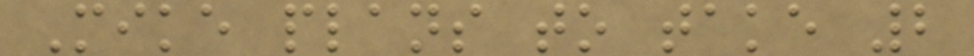Mike plans to take 2
